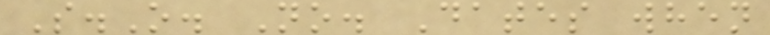S.O. No. Dates when
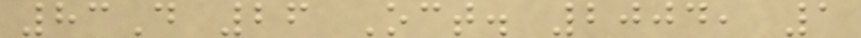83D 26 Oct. 2004, 1
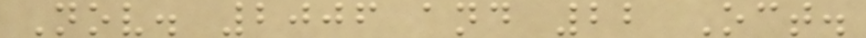Nov. 2006 and 22 Oct.
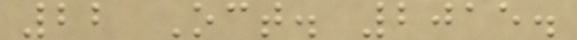22 Oct. 2015.
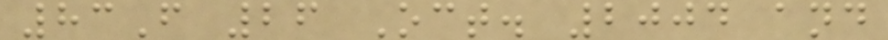83F 26 Oct. 2004 and
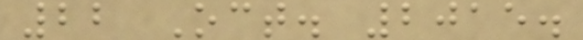22 Oct. 2015.
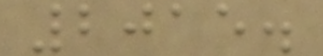2015.
